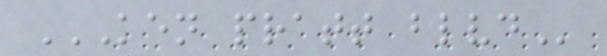KEN PRATT BLVD
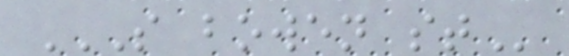S BOWEN ST
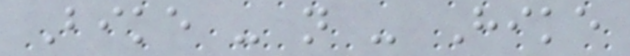Bike - n - Hike
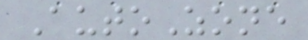AutoZone
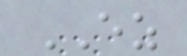EZ
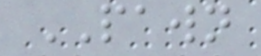PAWN
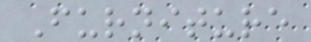Furniture
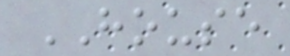HOUSE
